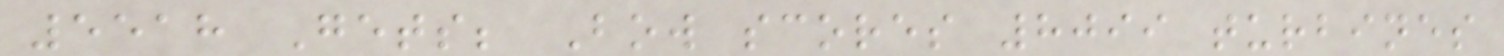5518 Gets; Bow scores 8099 turbines
